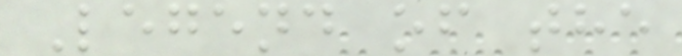Legend of the
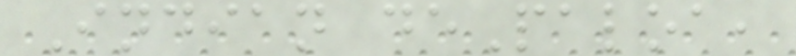Indian dePaloa,
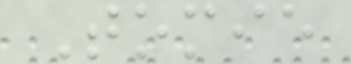Tomie
